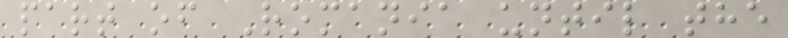part of Romania until the
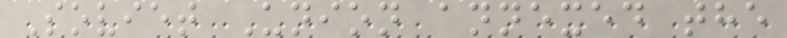Soviet Union annexed the
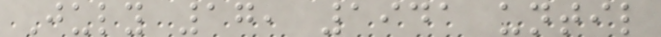July 17, 1941 until
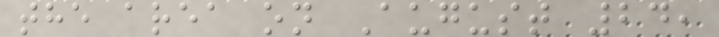the area on August 24,
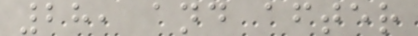28, and after
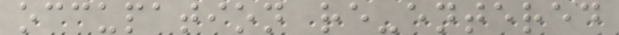occupation re-entered
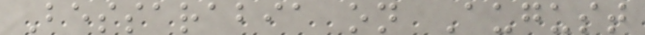Bessarabia on August
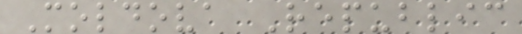Moldova Republic
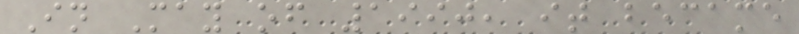In May of 1990, it became
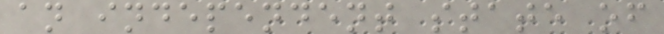an independent state of
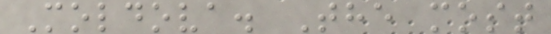Moldova. The most
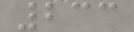233
